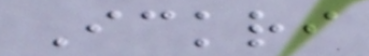Ickri
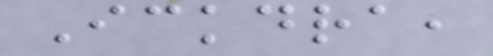Ickdra,
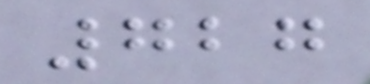727
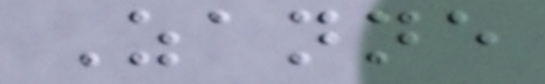Zanne
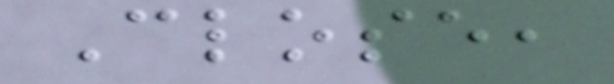Close,
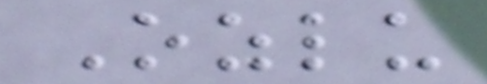Ozlu
